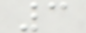3
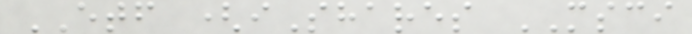ETF (iShares MSCI
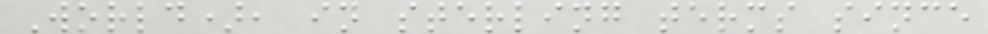World), in sterling terms since
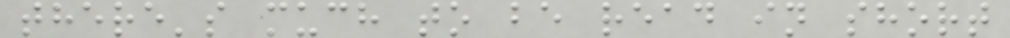there's much to be read in short
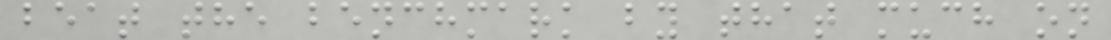beat the benchmark by that much on
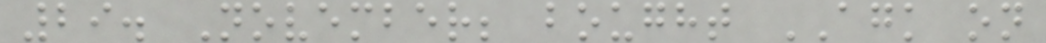29. November; bought AGK on
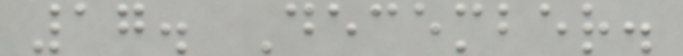17. December.
